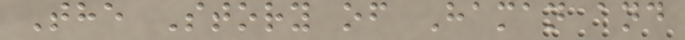The Story of Haman and
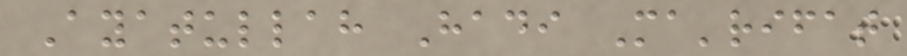Ayatullah Hadi Ma'rifat
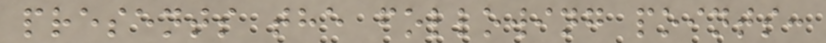presents the following points:
